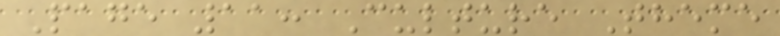Page 11: Culture Theme
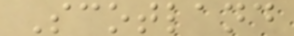Scotland
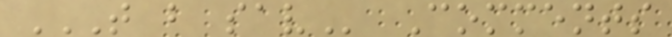T B SAV Comments
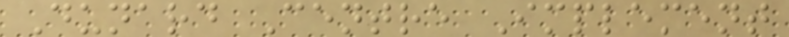Dunard Centre Implement
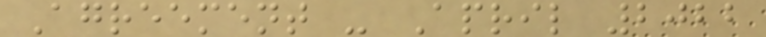Agreement - April 2022
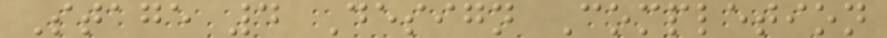Stage 4 Design Completion
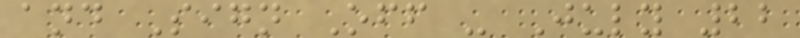and Sign Off - July 22
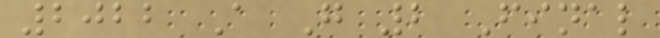2022 A G 2 Final
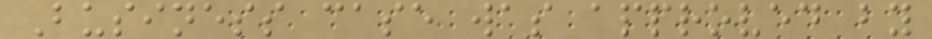Business case was approved by
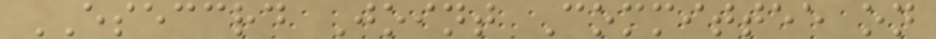ESECCRD Joint Committee on
